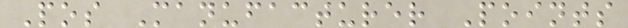Pos Manufacturer Points
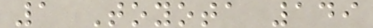1 Toyota 149
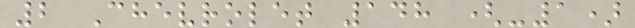2 Chevrolet 148 (-1)
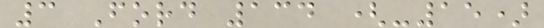3 Ford 134 (-15)
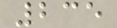235
